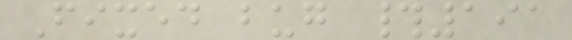Fixed bug #191
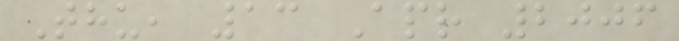Thu, 13 Apr 2006
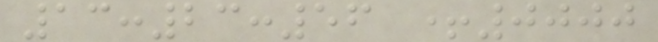13:23:56 +0000
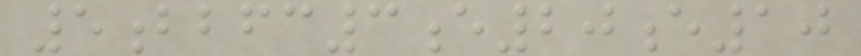5bbfc3e20e10
